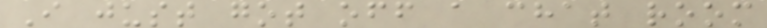I just got off a chat room
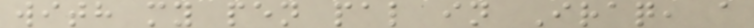with my pen pal in Iraq, a
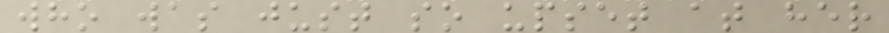who was just so upset at her
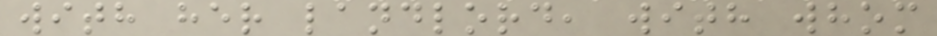with her landlord, with whom
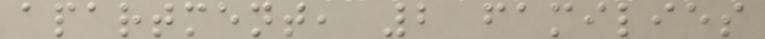apartment, 2 families
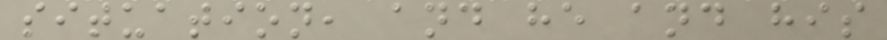situation, and he and his
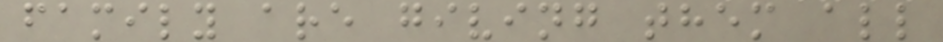family are giving them all
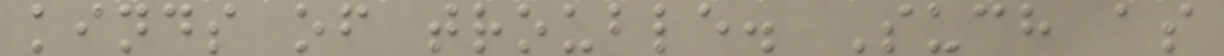kinds of trouble. Such as
